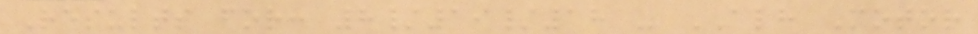Results for: 8/19/18 - ALH Motor
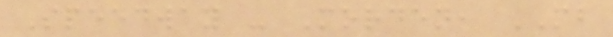Speedway - Morden, MB
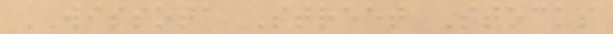WISSOTA Street Stocks
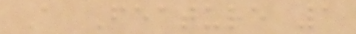A Feature 1
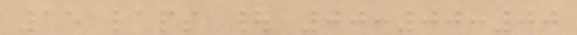15 laps | 00:00:00
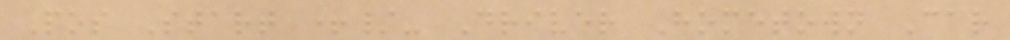Pos Start +/- Driver Hometown Car
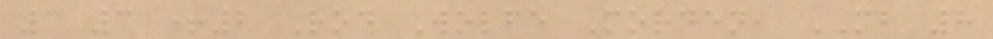1 3 +2 Rod Wolfe Morden, MB 8
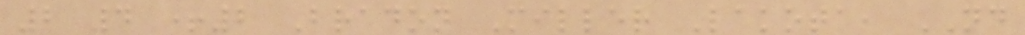2 4 +2 Bradon Miller Lakota, ND
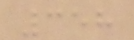358
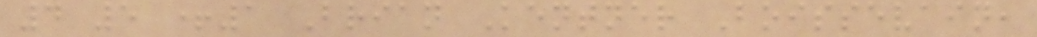4 5 +1 Brian Kentner Boissevain,
